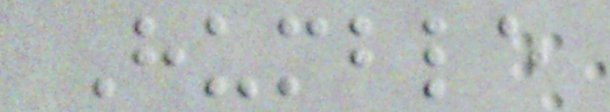Humble
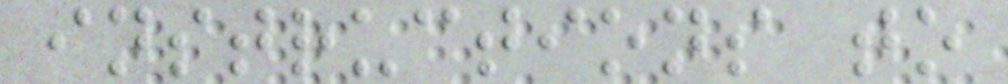instructions to
